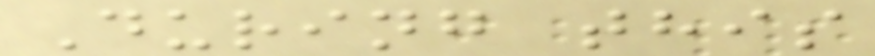During this
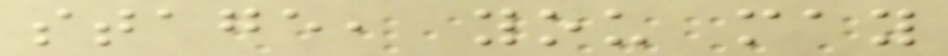stage, you may
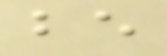be
